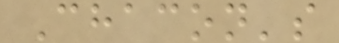Chacon's
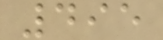495
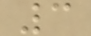3
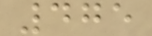475
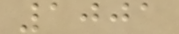1001
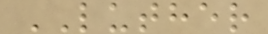LUTHER
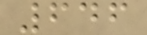646
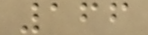166
